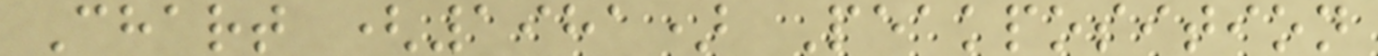Chart (1981) Peakposition
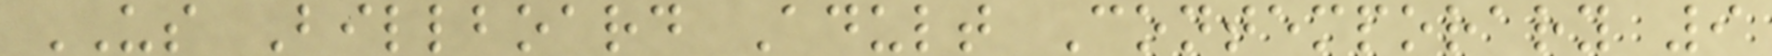US Billboard Adult Contemporary 9
